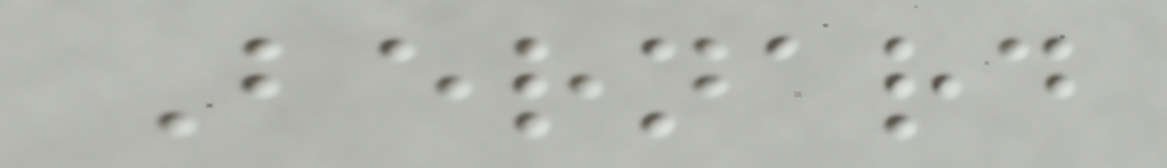Bernard
